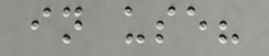in use?
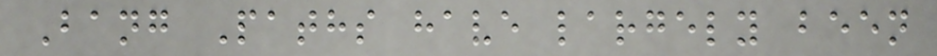Bang Paths have largely been
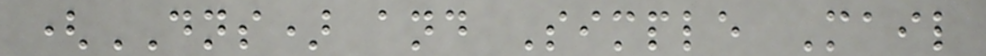(DNS) and Simple Mail
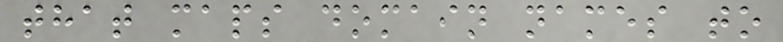that maps domain names to
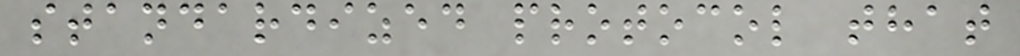standardized protocol that
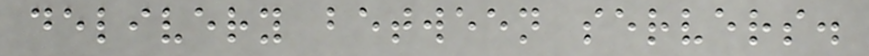delivery between servers.
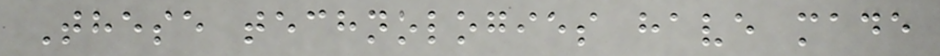These technologies have made
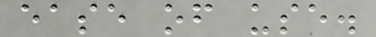ease of use.
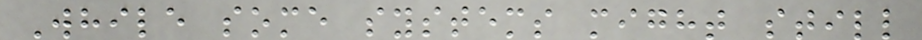While some systems might still
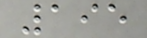195
